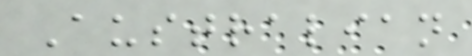Australian
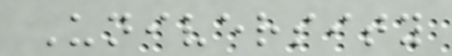University
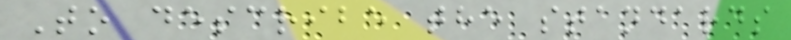To describe the standards
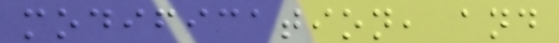modification, and
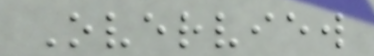Overview
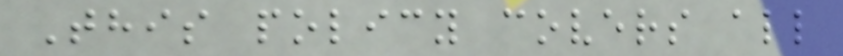This policy covers all
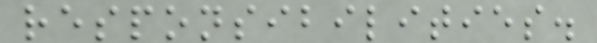responsibilities.
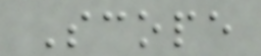Scope
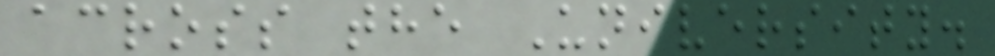across the University.
